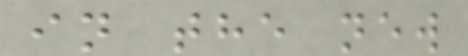in the new
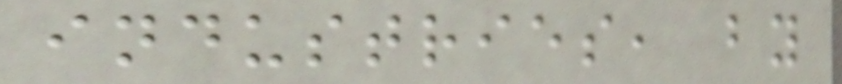industries, by
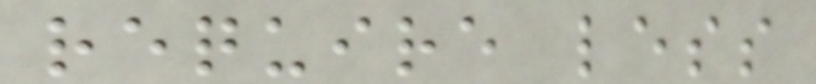require less
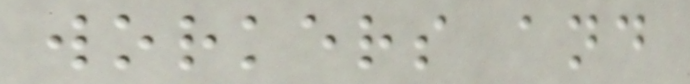workers and
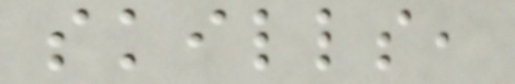skills,
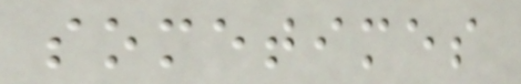sometimes
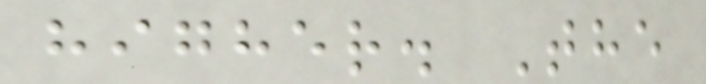higher. The
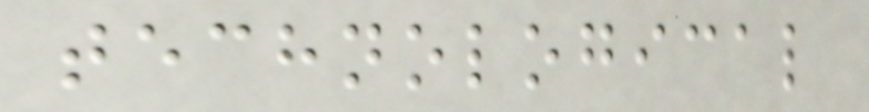technological
